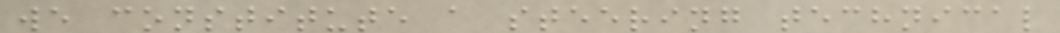we constitute a steering technical
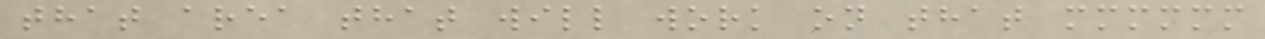that area that will work on that mmmmmm
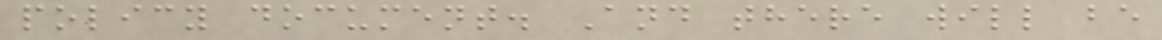policy document. And there will be
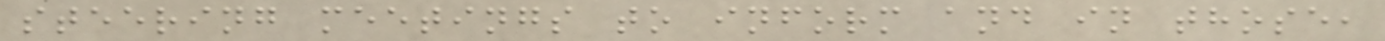steering meetings to inform and in those,
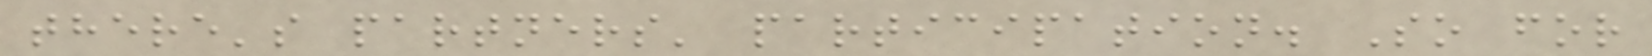there's partners' participation. So for
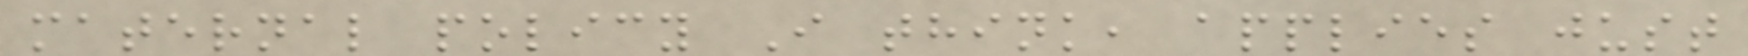maternal policy I think, applies just
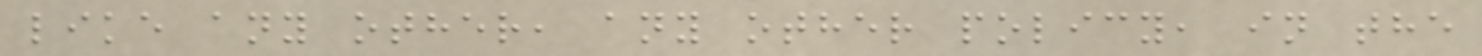like any other, any other policy, in the
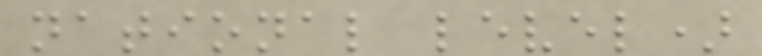national level)
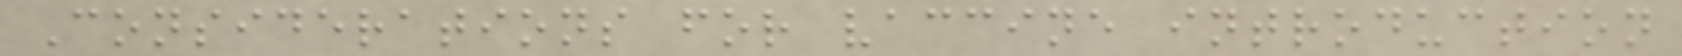Considerations for vaccine introduction
